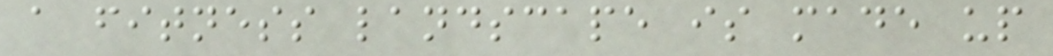a fitness landscape is made up
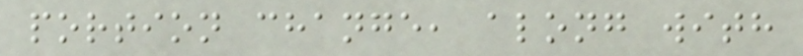portion change, along with
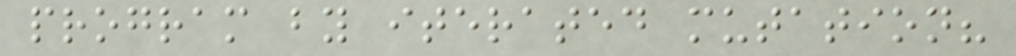program by iterated mutation?
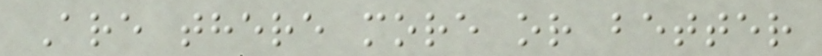Are there more or better
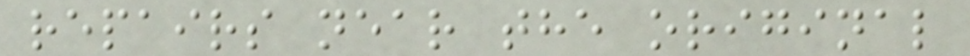repairs near the original
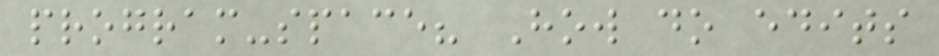program-space? How do edits
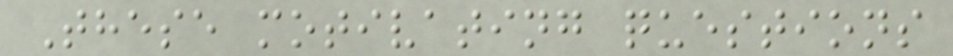These motivating questions
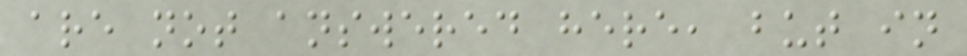are not answered here, but in
